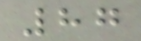87
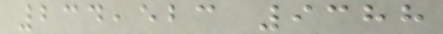234,523 9388
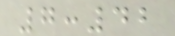7:42
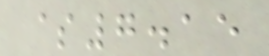$7.15
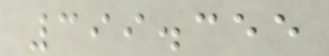399.355
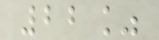22%
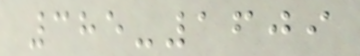385-1609
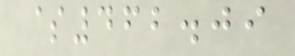$462.09
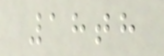18th
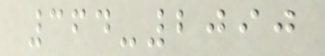364-2090
